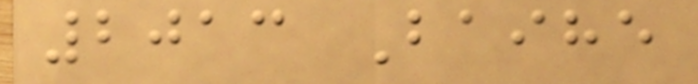2013 Baihe
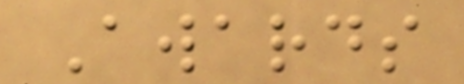Awards
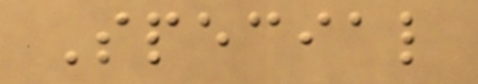Special
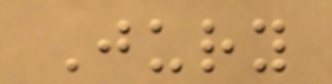Jury
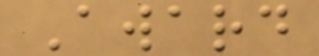Award
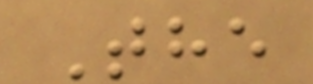The
